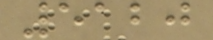5120
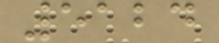5124
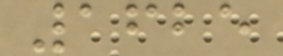1625
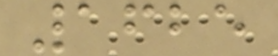1625
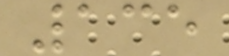135
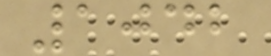1042
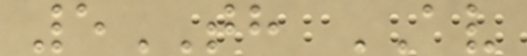5TH AV
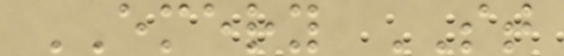EMERY ST
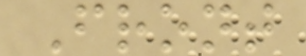Front
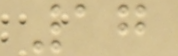17
